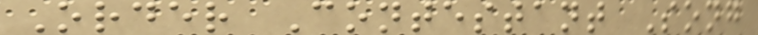Order Contestant Song
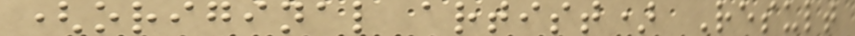(original artist) Result
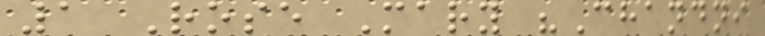1 Rose Mary "Chandni
